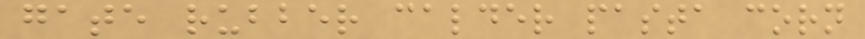gate rubber calder pasta corn
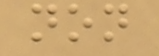non
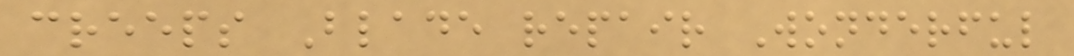creeps Blade repair Wonderful
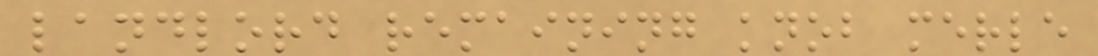landlord remaining knob merle
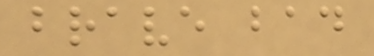brave bad
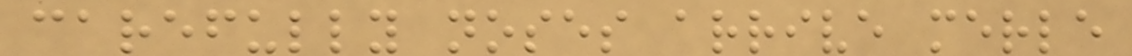carefully noses arrive merle
